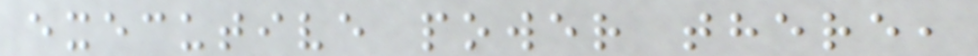executive power there,
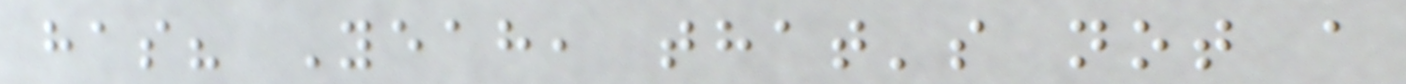has? Yeah, that's not a
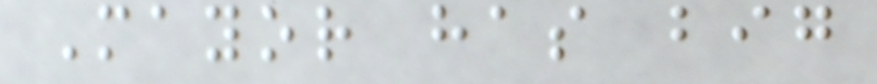Mayor has big
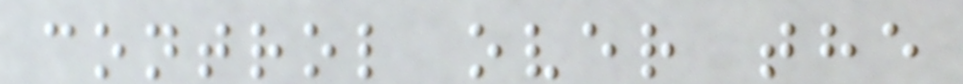control over the
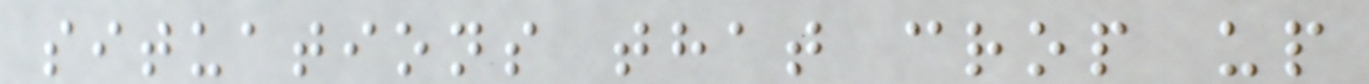situations that crop up
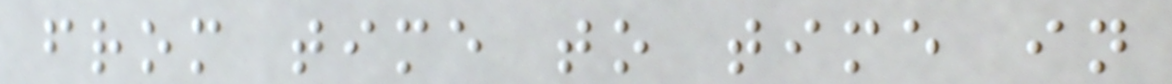from time to time in
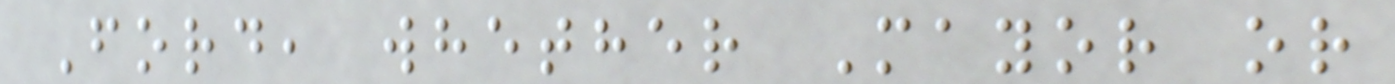Ford, whether Mayor or
